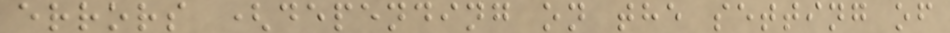errors (depending on the setting of
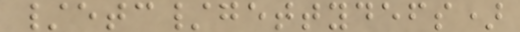/etc/gettydefs)
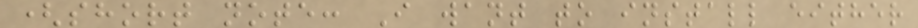(short note: I want to install either
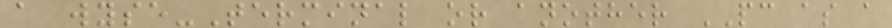a wyse-Terminal or another PC as a
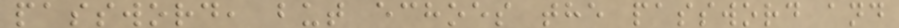password, but echoes the password and
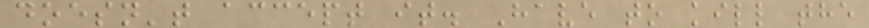doesn't accept it. Have to kill the
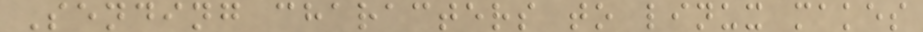Sending characters to linux makes
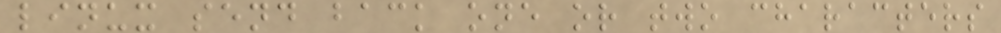linux send back one or two characters
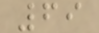69
